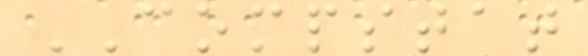COMPSTAT
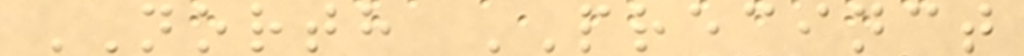NORTH PRECINCT
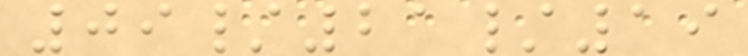09/21/19
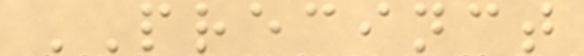PRECINCT
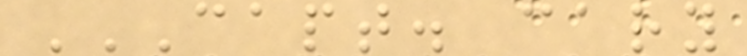CAPT. CARY
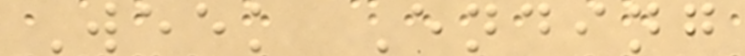Week Ending
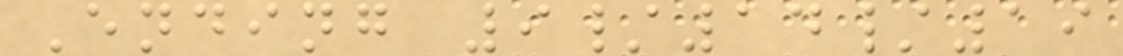Ending 9/14/19
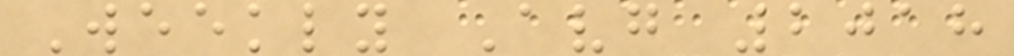Weekly Avg 2018
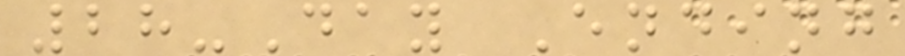28-Day Ending
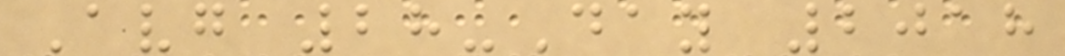Avg 28-Day 2018
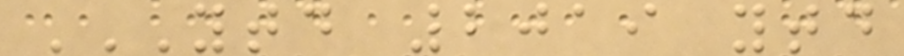YTD 2019 YTD
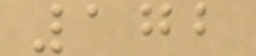172
